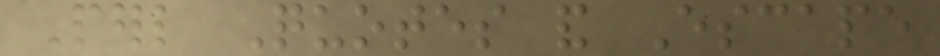Perl Quotes and Escape
